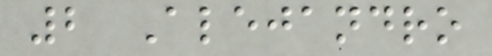2 Alejandro
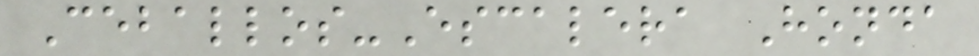Ceballos-Escalera Honda
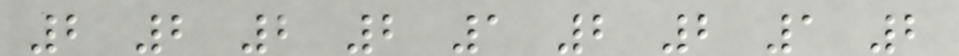2 2 2 2 1 2 2 1 2
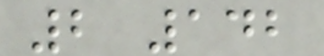2 142
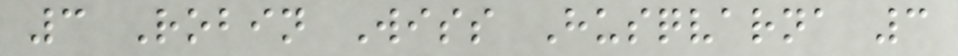3 Robin Wiss Husqvarna 3
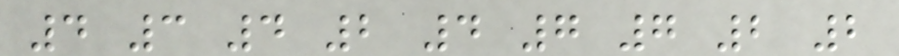4 3 4 2 4 7 7 2 2
